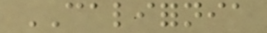CALIFORNIA
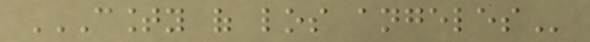COUNTY OF LOS ANGELES
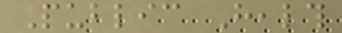Public Health
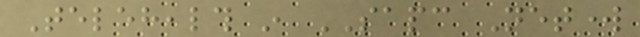Telehealth in SAPC Network
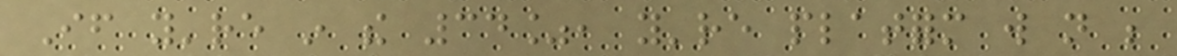If you're in the 34%, you're platform will not be
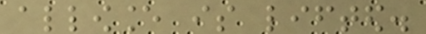allowance is lifted.
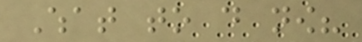What to do now?
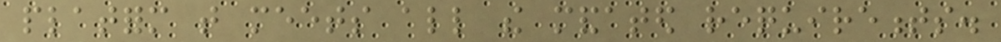platform that meets all the mandated requirements.
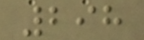298
